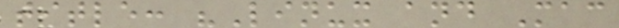title: "Linux and Mac
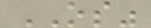OS"
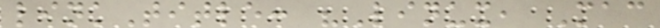linkTitle: "Linux, Mac
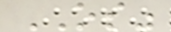OS"
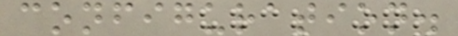configuration.
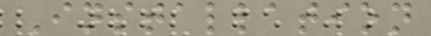Installation
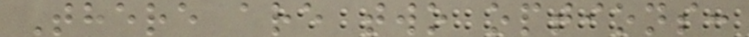There are two options:
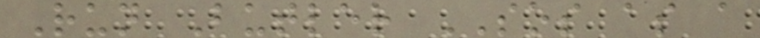Run Butler SOS as a
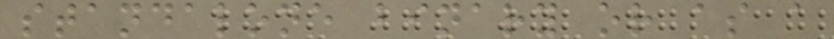standalone binary or as a
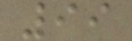99
